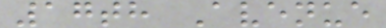17th Avenue
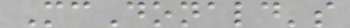McDonald's
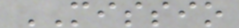MISSIO
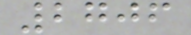2706
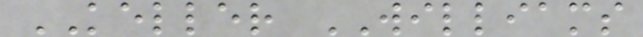KELLER WILLIAMS
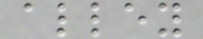alley
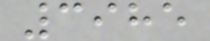3985
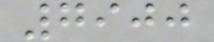7900
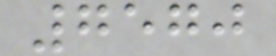7570
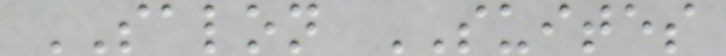SALON SUITES
